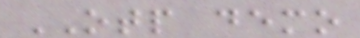OTP demo
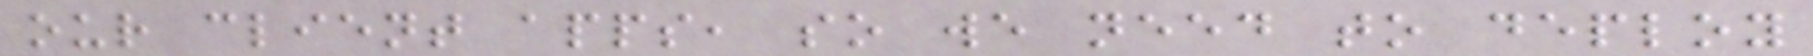our client apps, so we need to deploy
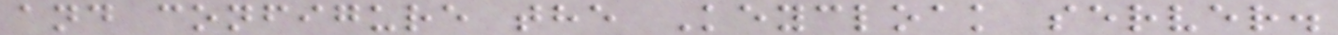and configure the Keycloak server.
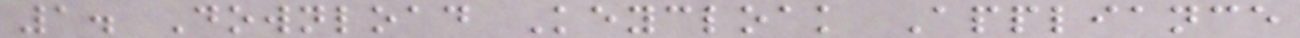1. Download Keycloak Appliance
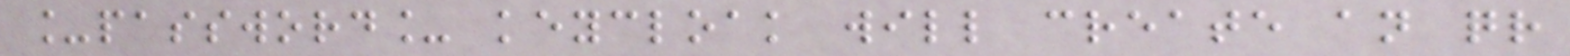_password_ keycloak will create an qr
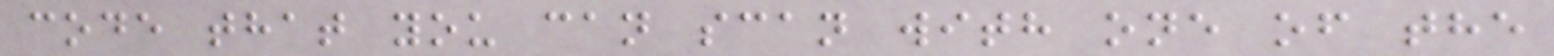code that you can scan with one of the
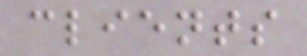clients
